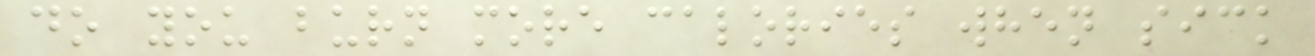do you burn more calories when sick
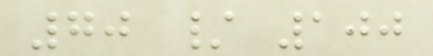70 / 100
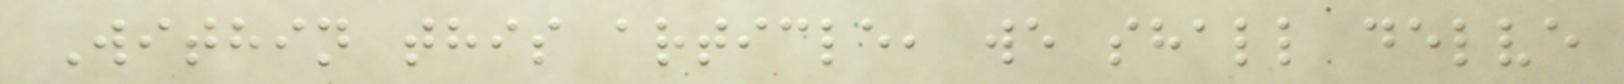Within this article, we shall delve
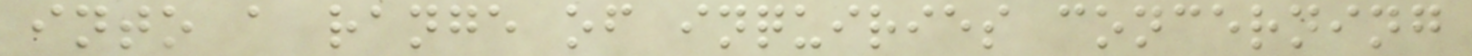into a range of inquiries concerning
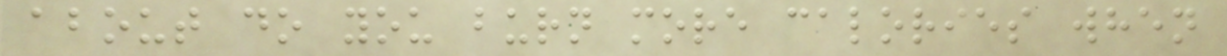about do you burn more calories when
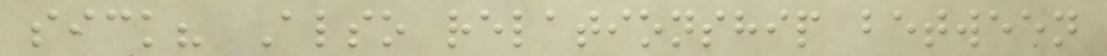sick? Also relationship between
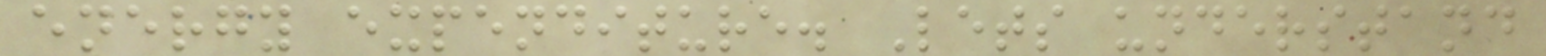energy expenditure. Lets understand
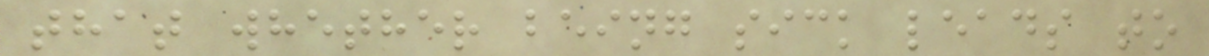that whether being sick leads to
